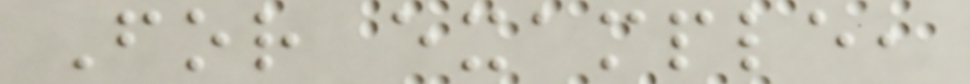For example,
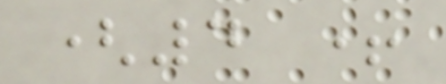(4 +
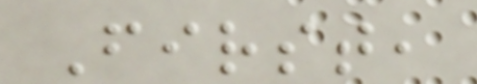First,
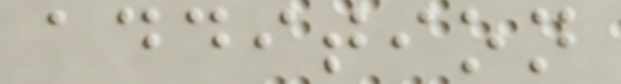addition
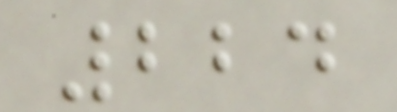224
